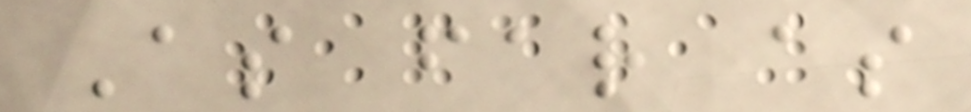As far as
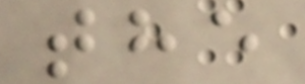the
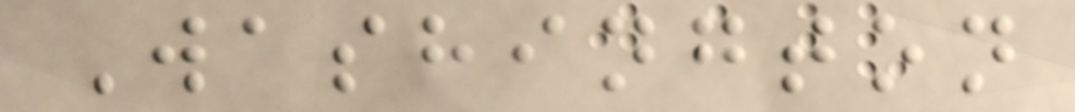Washington
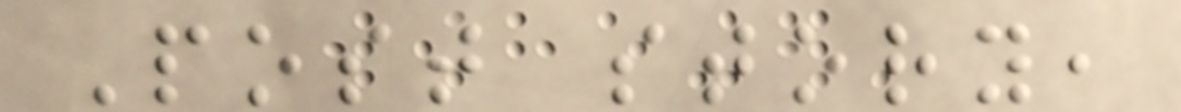Post story,
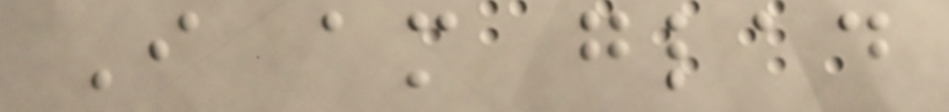I am glad
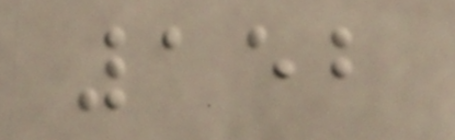152
